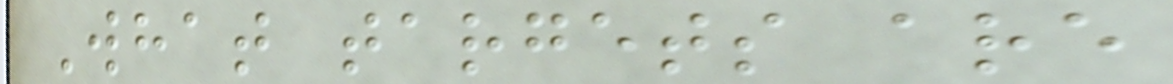What targets are
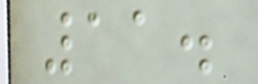11.
